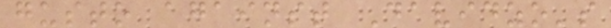gusto against Davidzo's
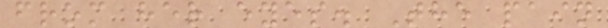from her eyes. The pain
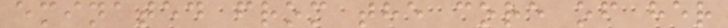eminated from the core of her
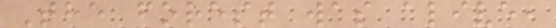The forest was alive,
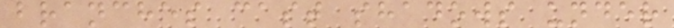branches cast shadows under
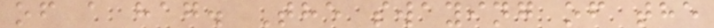of a hag. The swaying of the
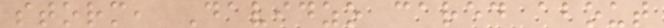storm, Davidzo cared about
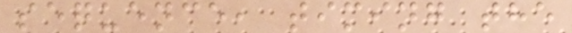sequence, timing the
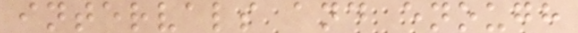intervals and enough
